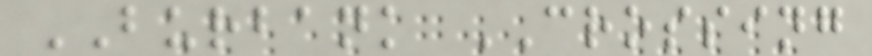BURBANK CROSSING
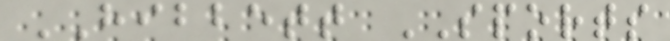HIBBETT SPORTS
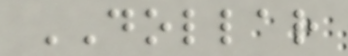DOLLAR
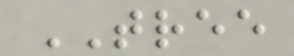TREE
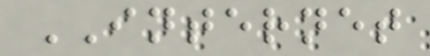INTERNET
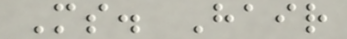Ms. Hair
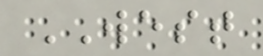WEST
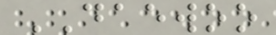DAEWOO
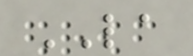LA
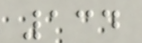134
